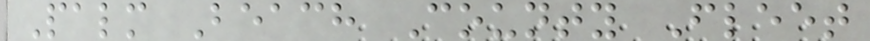Palm Beach County Fleet
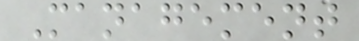Management
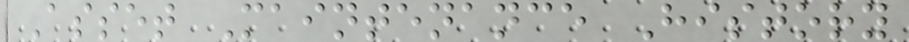Asset Maintenance History
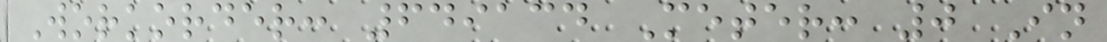Workorder: 649134 Meter: 0 In
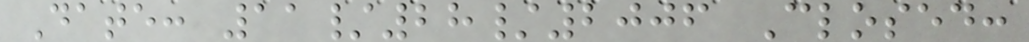Date: 11/28/2006 Closed:
